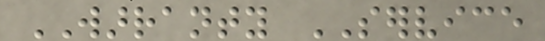WARRANTY SERVICE
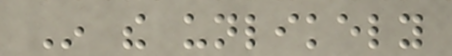In the unlikely
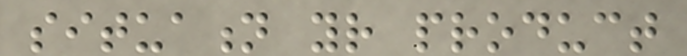situation your product
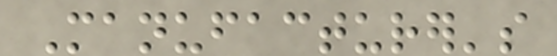Manufacturer's
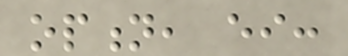option, either:
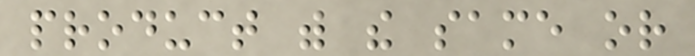product with the same or
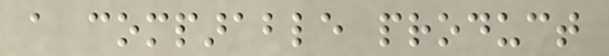a comparable product
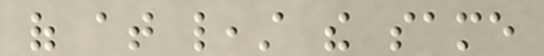of at least the same
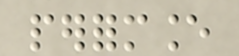performance
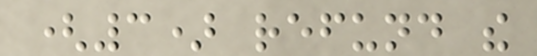(3) refund the
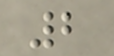2
